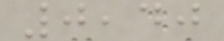0,40
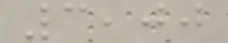3,00
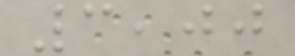3,00
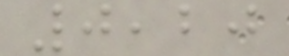0,20
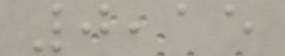0,15
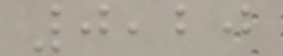0,20
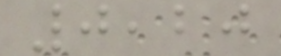0,20
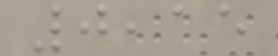0,15
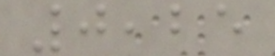0,25
